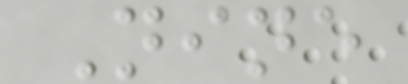Nine
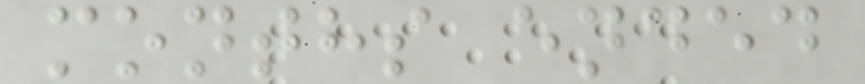months ended
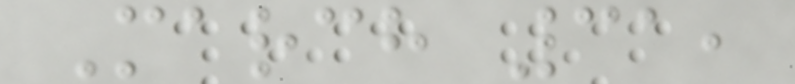March 31,
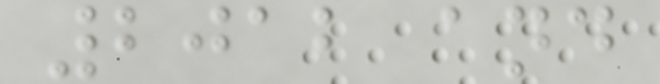2012 and
